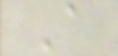A
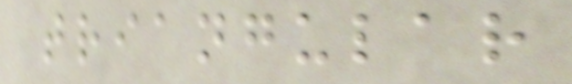triangular
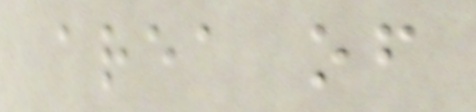area of
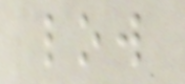low
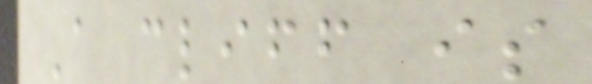A cliff is
